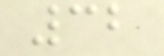32
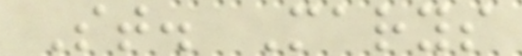St. Marys
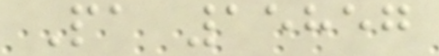Pa 15857
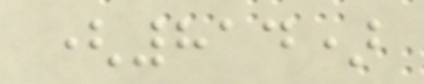(814)
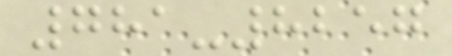781-8257
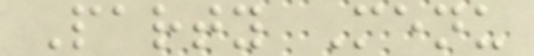Party Menu
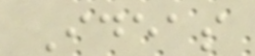Ideas
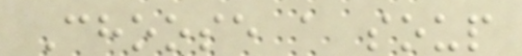Choose a soup
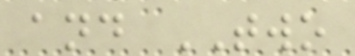and TWO
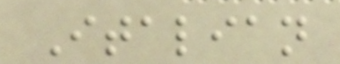Italian
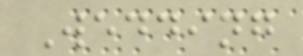Wedding
